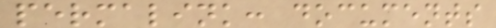permalink: documents
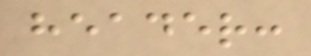header:
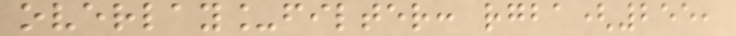overlay_filter: rgba(255,
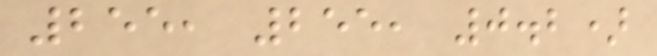255, 255, 0.2)
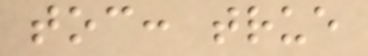toc: true
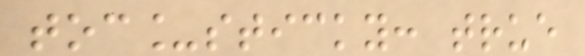toc_sticky: true
